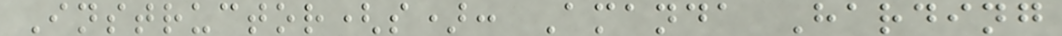Instructor(s): Amanda Harding
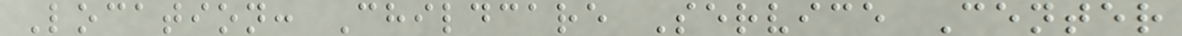Location: Childcare Service Center
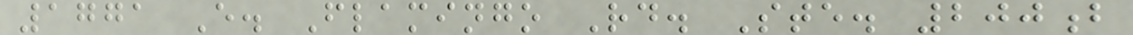1771 E. Flamingo Rd. Ste. 200b
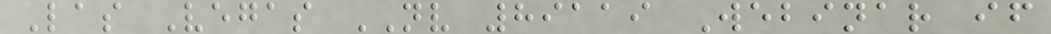Las Vegas NV 89119 Webinar if
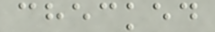checked
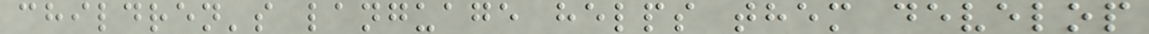children's language helps them develop
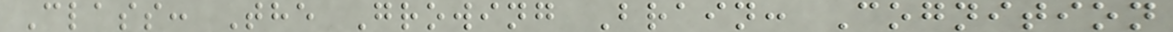Class: The Growing Brain: Cognition
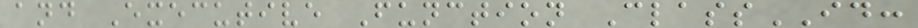and Executive Function ClassID:
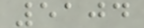5104
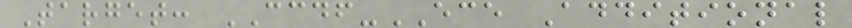Target: CCDF-ECE Additional
